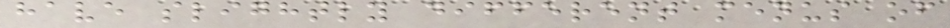have slightly different menus of
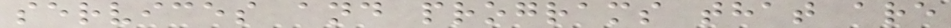services and programs that are
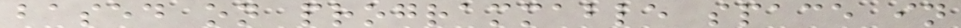based on programmable space in
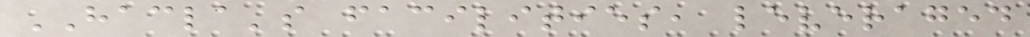HACLA's facilities, leveraged
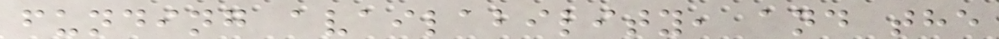funding availability, and the
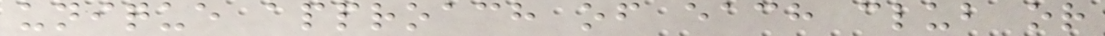unique approach of each club or
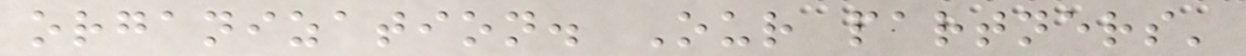organization. Our partners'
